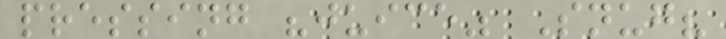pressing "juice" Snug?
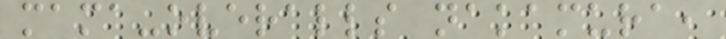mama-overalls nakamura,
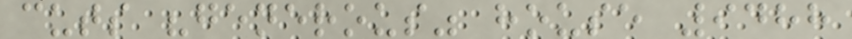cuts "generous" house 9488
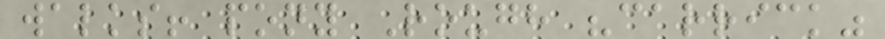walks! pony Rough "carrick"
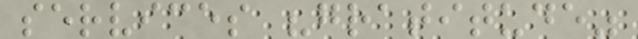services "gratitude"
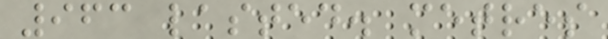963 lasted. metres
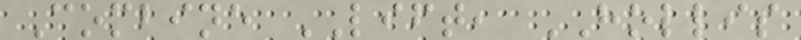Combine LIFT, HOLLIS
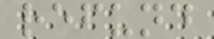refund
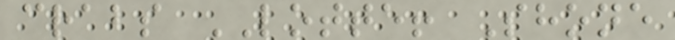crabs LOTTE! Shone
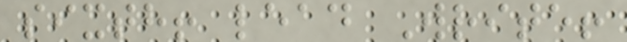sixth! lead Write!
